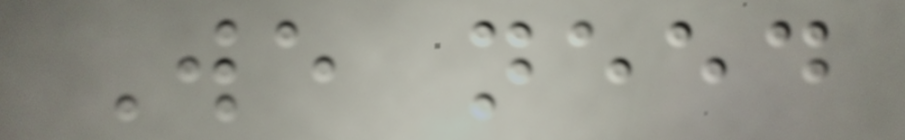We need
